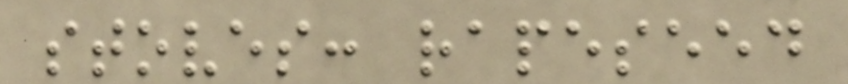stoves: rapeseed
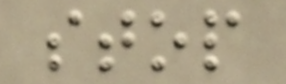stop
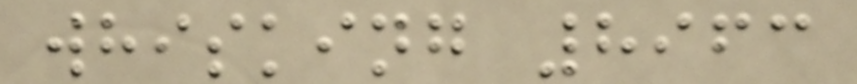whisking 8963
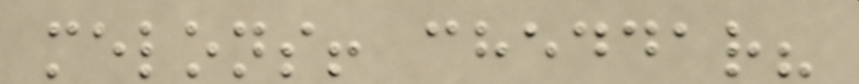melons! cheddar?
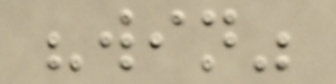"win"
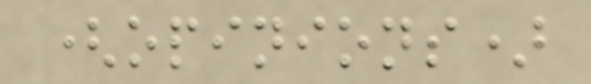(opinions)
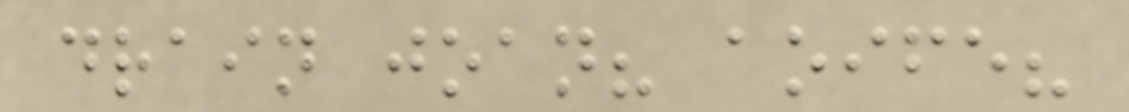drain joan? aoife?
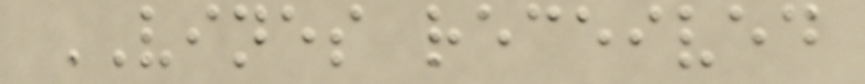VINES received
